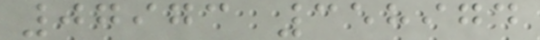07973 358974
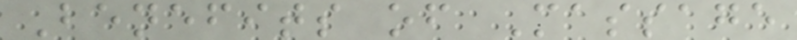Benefits of Massage
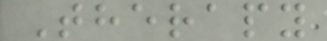Therapy
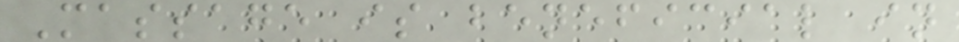Massage is beneficial in
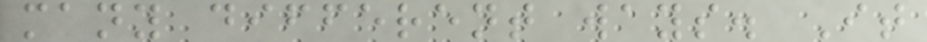many different ways. It
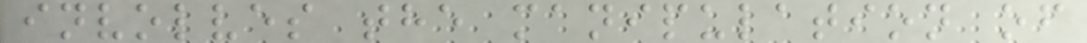involves the manipulation of
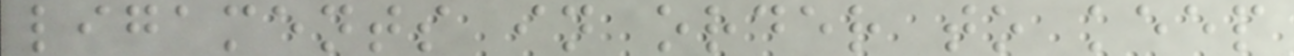ligaments in order to keep
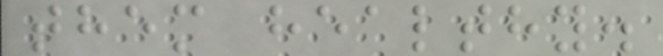them healthy.
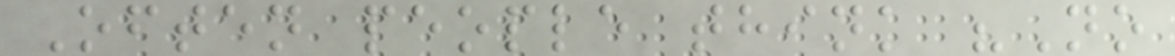Often people think "No
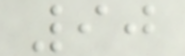90
